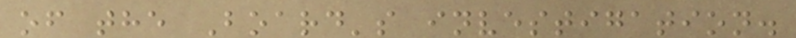of the Board's investigation.
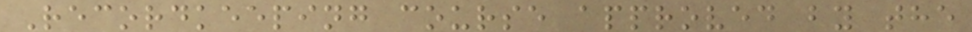Recordkeeping course approved by the
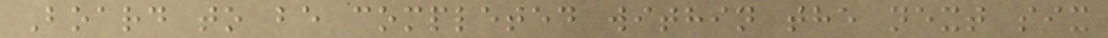Board to be completed within the next six
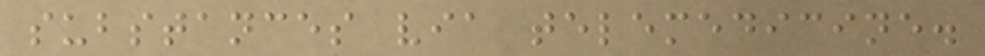substances via telemedicine.
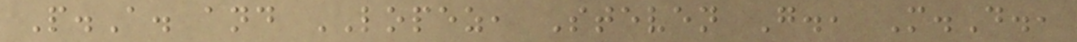P.A. and LOPEZ, Steven G., M.D.,
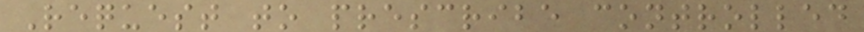Request to prescribe controlled
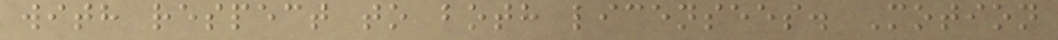with respect to both licensees. Motion
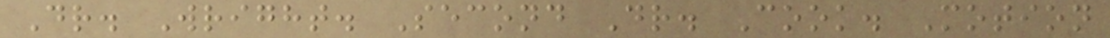Dr. Wright. Second Dr. Cook. Motion
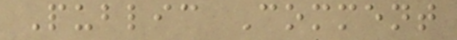Public Comment
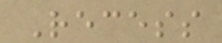Recess
